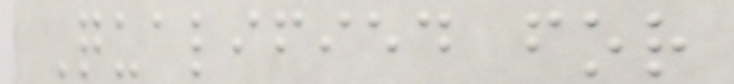Qualified for
